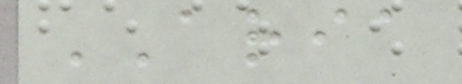ARIA
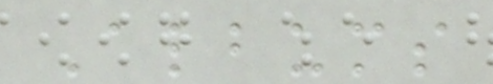Albums
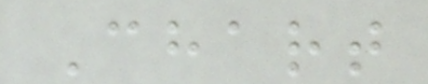Chart
